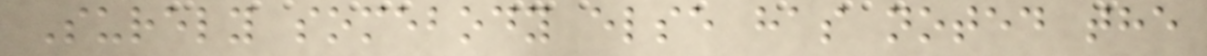Surely somebody else has noted the
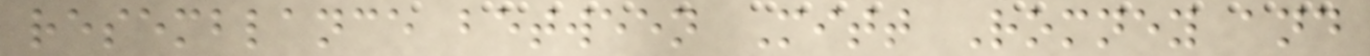resemblance between Mitt Romney and
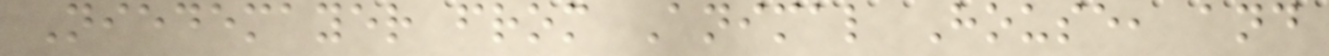Niedemayer from Animal House, and
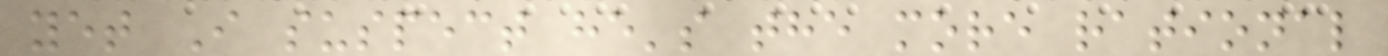yet I suspect he's the more rational
